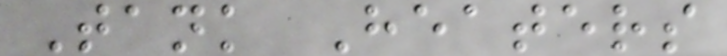Tank Heaters
